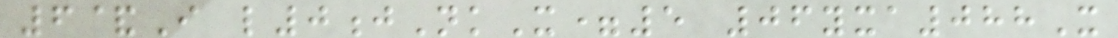6&I l0jNkX=5 06yxa088X
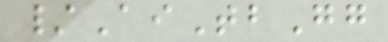/AiTbGg
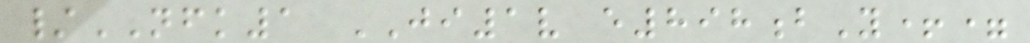/NFK1 JI1v e898bY+=
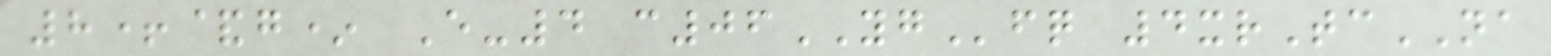8+&g* E-4 c06YGfq 4xrTcNA
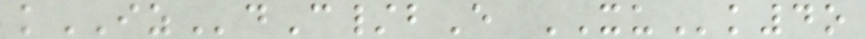kIZdC/bE XUk4o
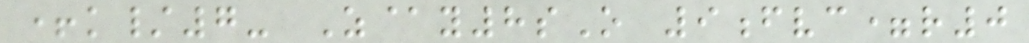+k/7- Z@y8sO 9fvc=r0
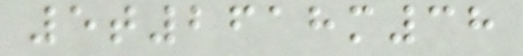5t2618m38
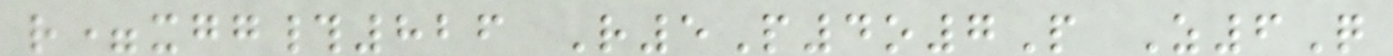r=xgg#826 R5P4o7P Z6Q
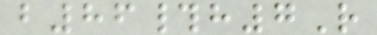b86#h7R
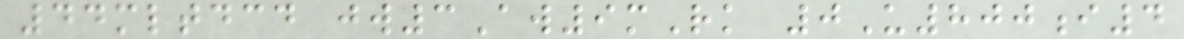44mltdcd jw3Aw9mRk 0U800i4
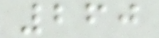260
